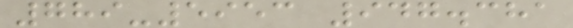789-5953 947.381
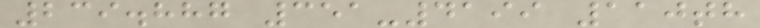239.887 351-4199 110th
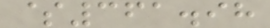$361.98
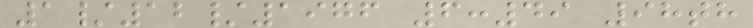1/12/1976 6:49 98th
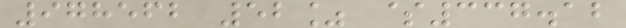978562 52% $337.12
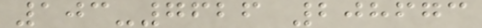103-7626 208673
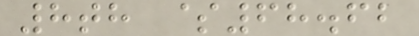8th $68.62
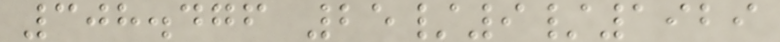308.476 25/9/1929
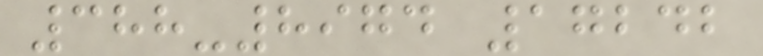388-8974 17242
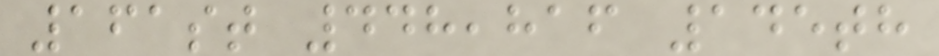161st 448,816 145th
